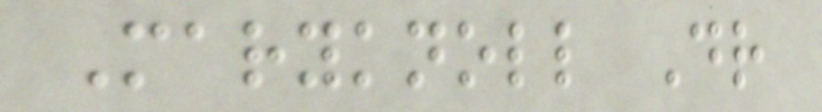Maryknoll Dr
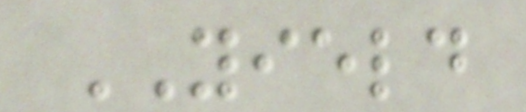YIELD
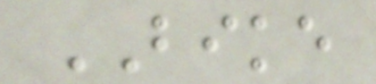BIKE
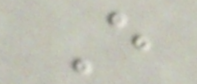E
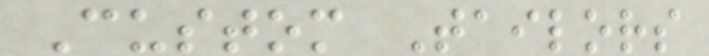Custom Tailors
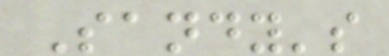Sandy's
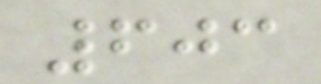603
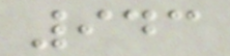943
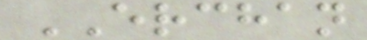ERCHAN
